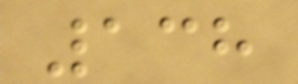138
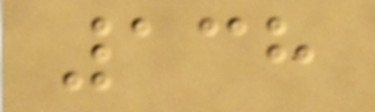138
